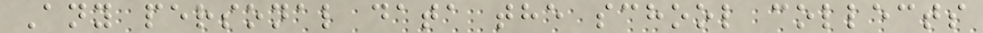Any personal data the school collects
